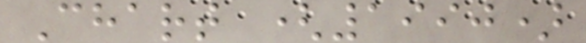Chart (1990)
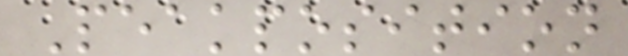Peakposition
